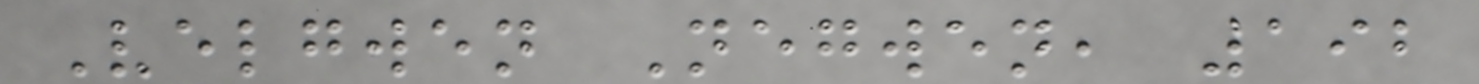Velgwen Negwen, 192
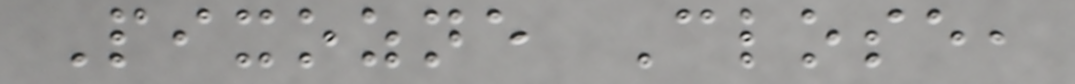Pixozne Close,
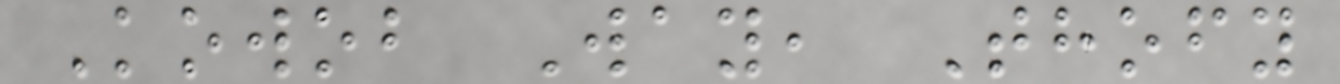Kowob Way, Thofy
